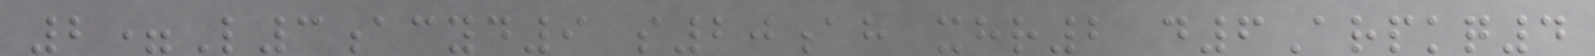2=L3acyd9 s20ah xhr2 d6Arpkq4
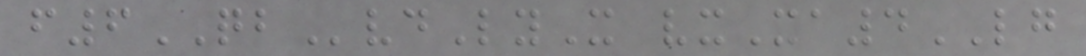f6QBvdLyX vxXa4LG
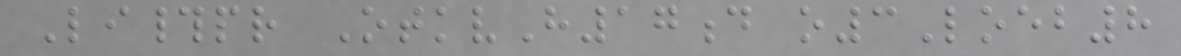Li#pr OtkvH17d o3Loeb8
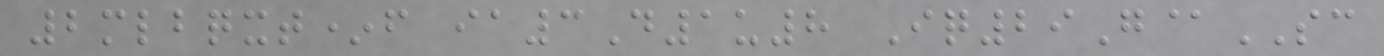2mlbqxt*f ia3D1u8 Iq29G@SC
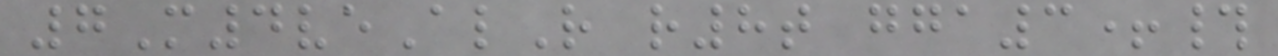7M4veAlR r8t gga3+#
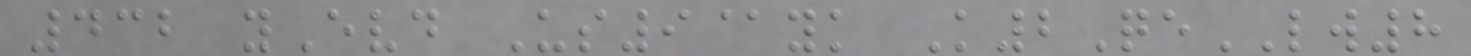432 yEvd Us9@yk K2QeLW8
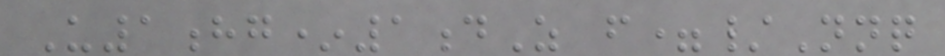U1hg*1dZ f=/Nnq
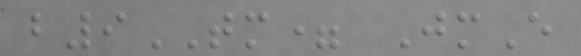b9TM= JmE
